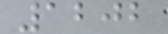1202
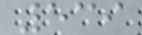539
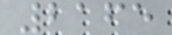2165
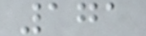171
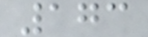173
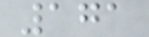171
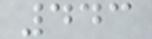443
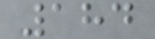184
